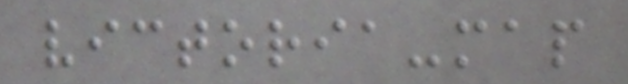victoria-map
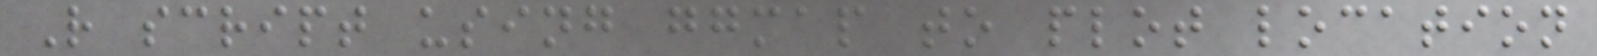R script using ggmap to plot location
